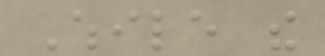While the
